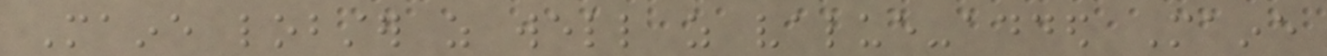Maine lobster as well as value-added Maine
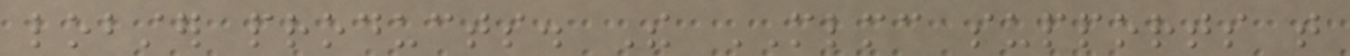lobster products. The MLMC supports that
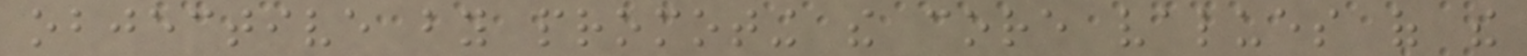objective by promoting the core values of the
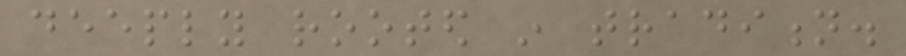deeply rooted in tradition.
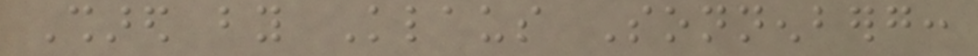Shared by Klaus Sonnenberg:
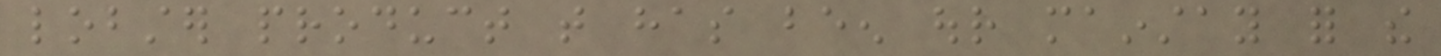lobster product that has been our mainstay for the
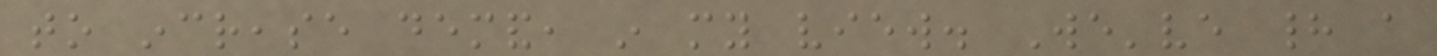to increase demand, in my view. We've had a
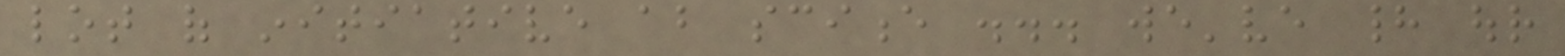lot of initiative about science ... we've had our
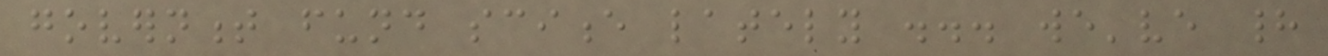government fund science lately ... we've had
